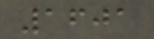1601
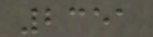2351
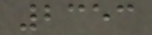2353
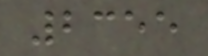2355
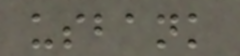usbank
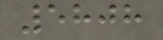5808
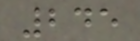245
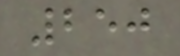250
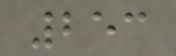253
